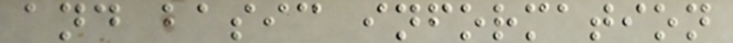and basic information
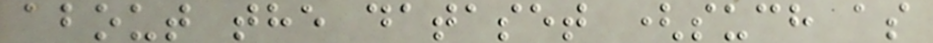about the dataset (such as
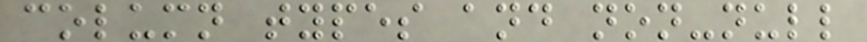column types and non-null
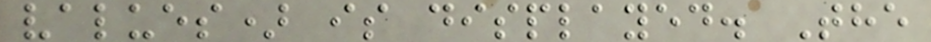values) is displayed. The
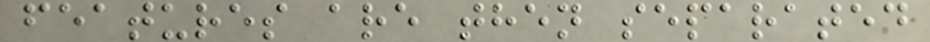features are then separated
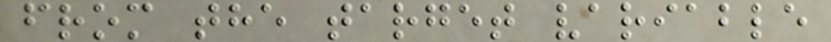from the target variable
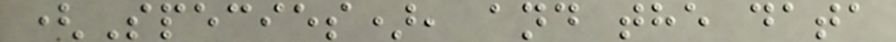(Species), and the data
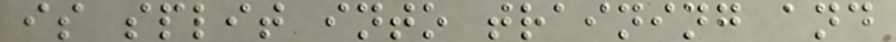is split into training and
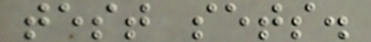test sets.
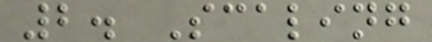2. Scaling
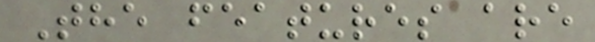The features are
